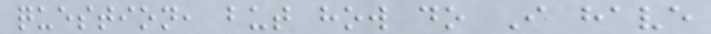question, but how do I have
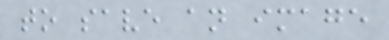to save an image
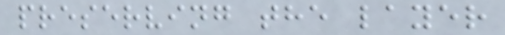preserving the layer
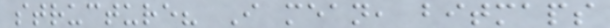structure? I mean, bitmaps
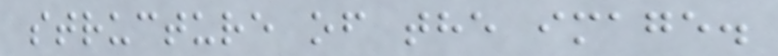structure of the image.
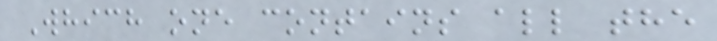Which one contains all the
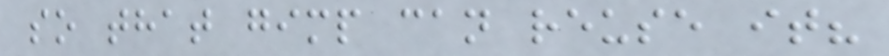so that gimp can reuse it?
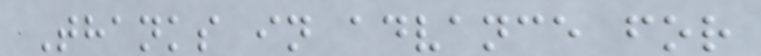Thanks in advance for
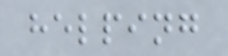helping
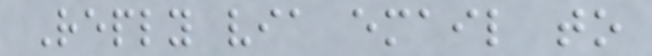Reply via email to
